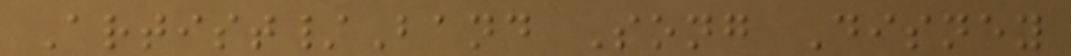Artist/Band Song Disney
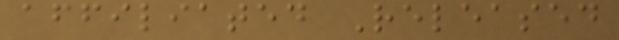affiliated Released
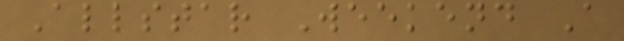Allstar Weekend A
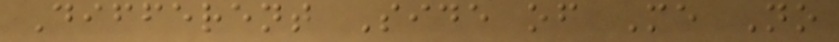Different Side of Me No
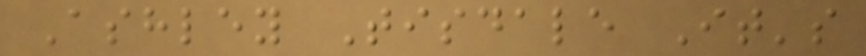Ashley Tisdale It's
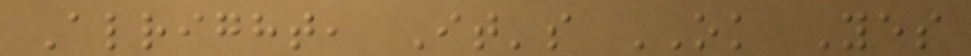Alright, It's OK Yes
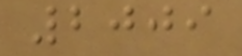2009
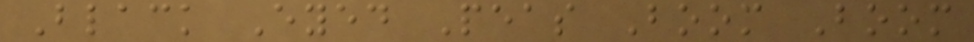Black Eyed Peas Boom Boom
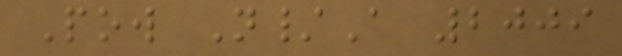Pow N/A 2009
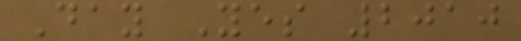Day Yes 2010
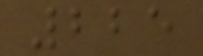225
